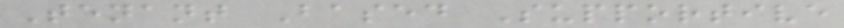Tenant Based Supportive
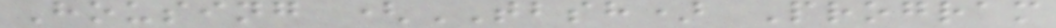Housing (TBSH) Program
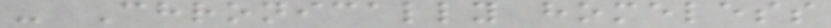- Chronically homeless
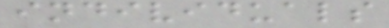individuals
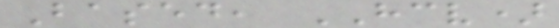Based, HCV)
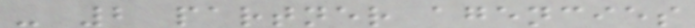- 2 partner agencies
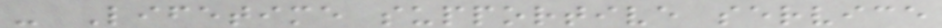- Lifetime supportive service
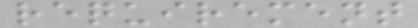requirement
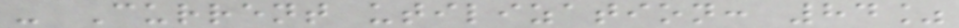- Current utilization: 84%
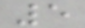5
